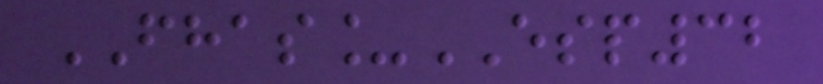FHAS_ESP32
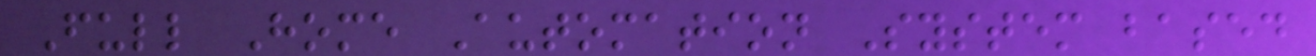Full Home Automation System based
